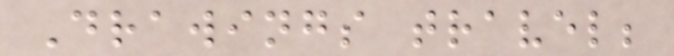Drawings travel;
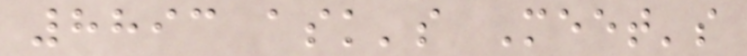8893 ask's Meet's
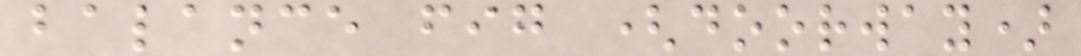balance fig (doorway)
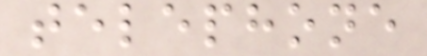telephone
